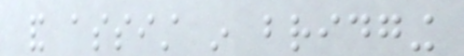and assist in bridging
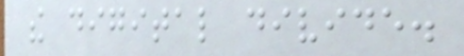the digital divide.
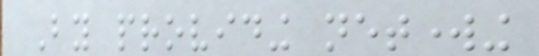By providing networking
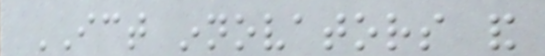ICT innovators and
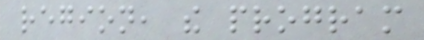region, the program
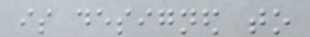is designed to
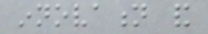innovation and
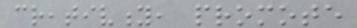creativity, promote
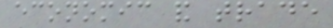economic and trade
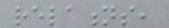relations,
